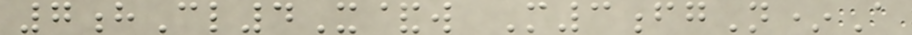7hCl4X&w M3fgN*A
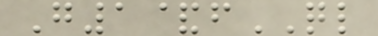G1&fQL
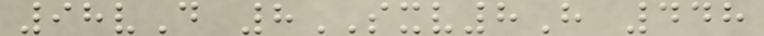98vD 8SXV8H 448
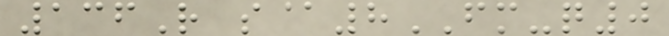136R s@8FM-q0
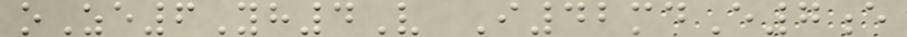oZe6Yh4V I42mdE7e
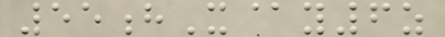55hX@y6z
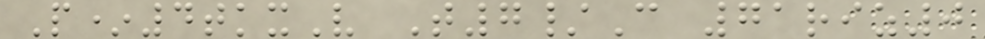P*4tkxV T7/C 71riz0
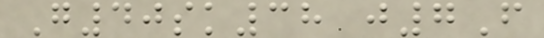G40sk38 j7F
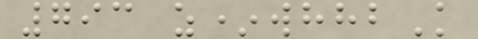793 z*whhbK
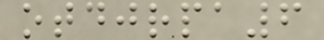otdjrpa6
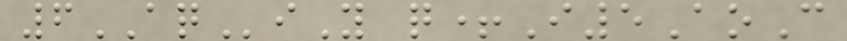6AQiY q+I5AoC
